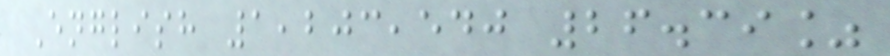English 1,203,540 26.39%
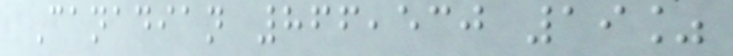Canadian 866,530 19%
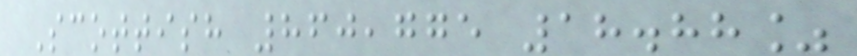Scottish 860,775 18.88%
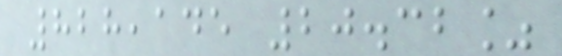828,145 20.32%
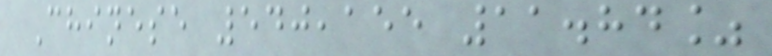Chinese 540,155 11.84%
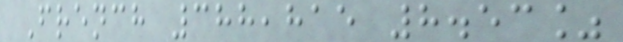French 388,815 8.53%
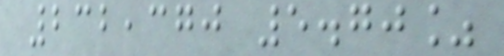232,370 5.70%
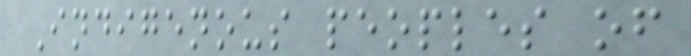Indigenous peoples of
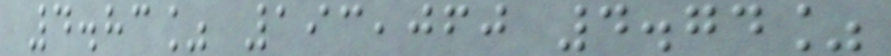4.83% 193,060 4.74%
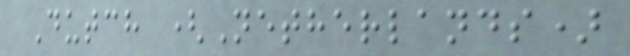Dutch (Netherlands)
